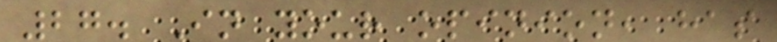27. In your opinion, has
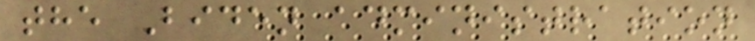the Biden administration
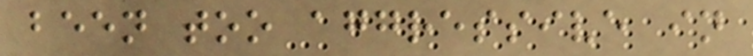been too aggressive in
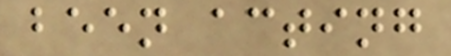been acting
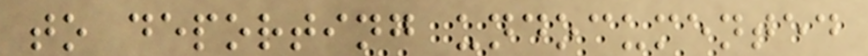to deporting undocumented
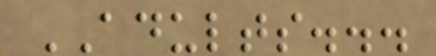ADULTS...
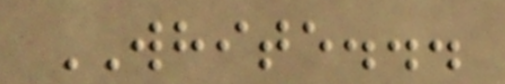WHITE...
